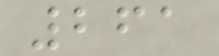261
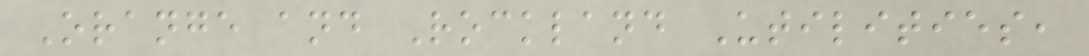Orange and Rockland Utilities,
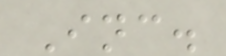Inc.
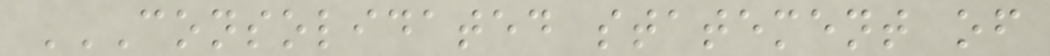CONSOLIDATED STATEMENT OF
